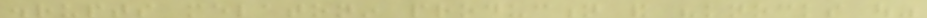disrupts melatonin production and "knocks out"
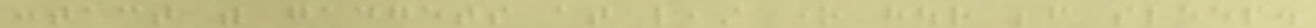contact with gadgets at least one hour before sleep.
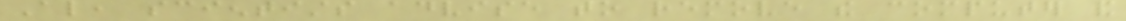Also, scientists advise to remove the computer and
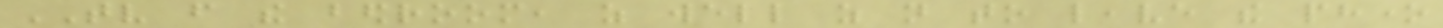TV from the bedroom, as well as not to leave the phone
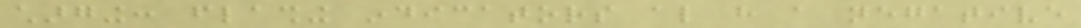charging: flashing indicators also have a negative
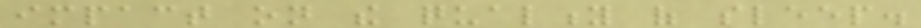impact on the quality of sleep.
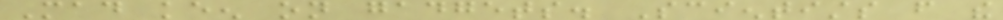Mad keen on gadgets. Scientists from the
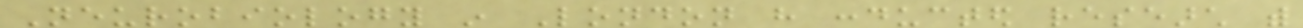Neurobiology in London have conducted research with
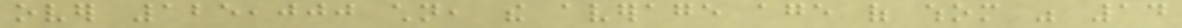over 125,000 children, the average age of whom was 14
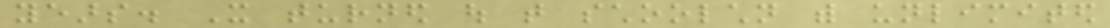years. It turned out that schoolchildren with unlimited
